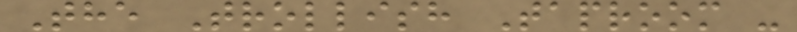The Trollish Taproom -
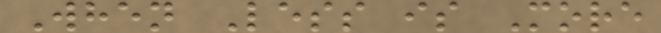When Less is More
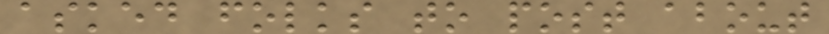asked folks to post about
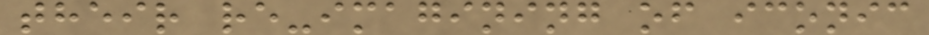their re-imagining of iconic
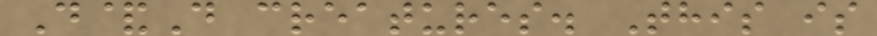D&D creatures. This is
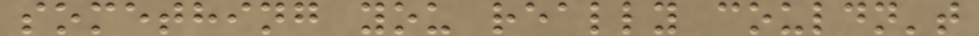something you really couldn't
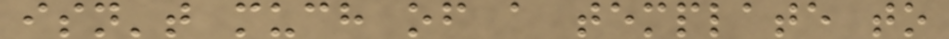isn't much of a template to
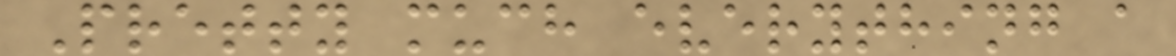Pretty much everything a
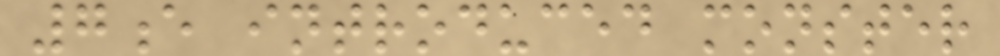7e introduced monster
